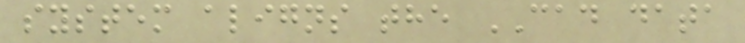system aligns the CAD data
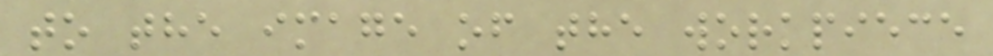to the image of the workpiece
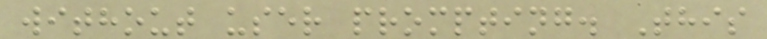without user prompting. This
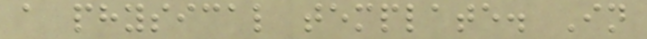a physical template. In
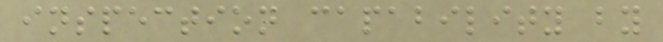inspection capability by
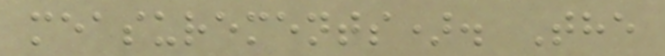measurements). The
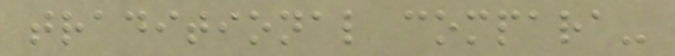traditional compara-
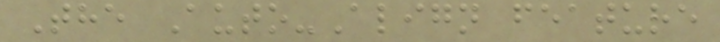The Auto-Align feature
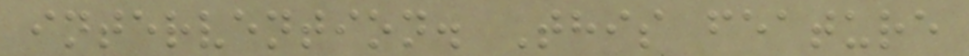intervention. This feature
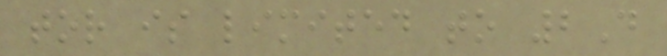tor is limited to 2D
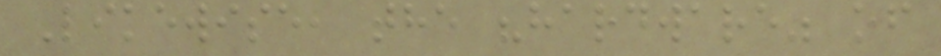Likewise, the "hardware" of
